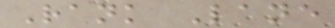Rank Lane
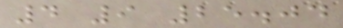4 9 25.04
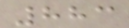883
